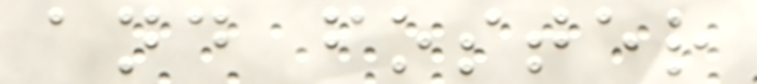and foster
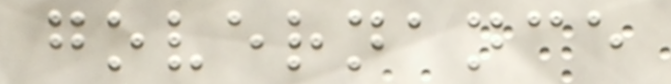governance
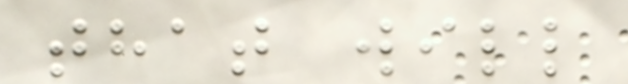that will
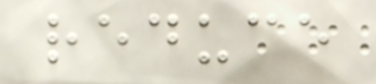reduce
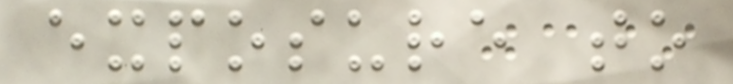exposure to
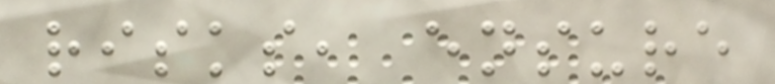risks, ensure
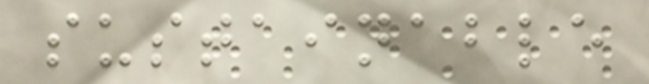sustainable
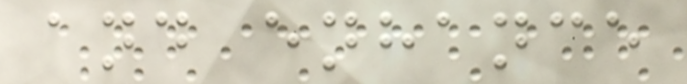and enhance
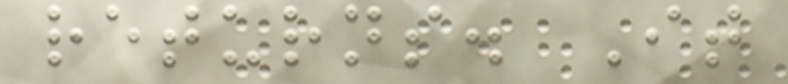returns. It
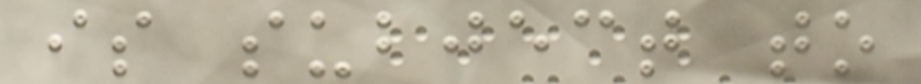is subject to
